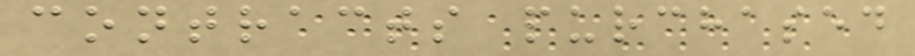contracts purchased
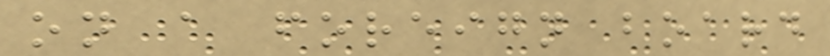on a foreign board
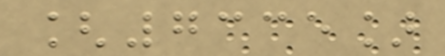[7335]
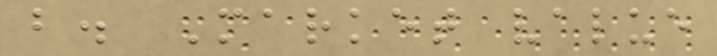b. Market value
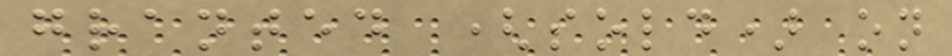granted (sold) on
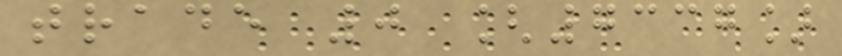trade 0 [7337]
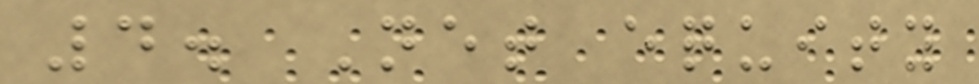4. Net equity
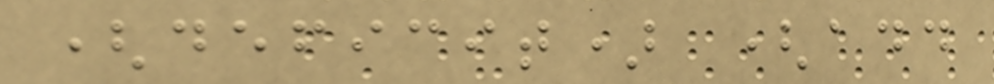(deficit) (add
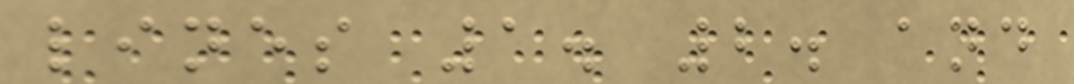lines 1. 2. and
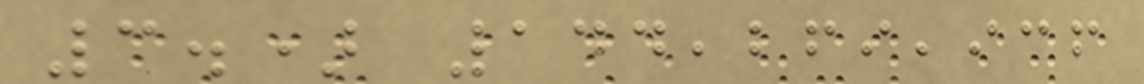3.) 144,269,936
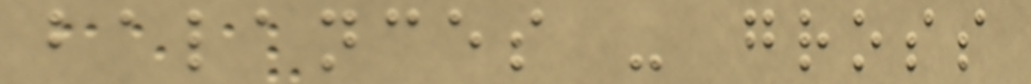balances - gross
